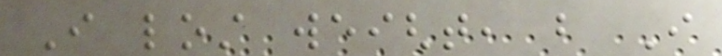I lost weight, but I
